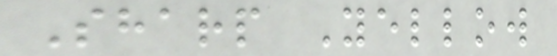Sharp Yellow
